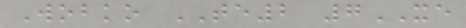Wobko TE2 7XE
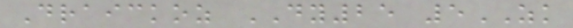Draickoz DY25 5ZK
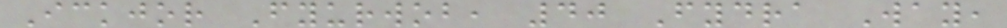Ickjor Fyurwob, 40 Fydra Way,
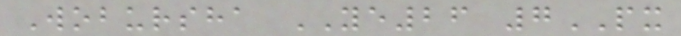Wobursha YE26 7PX
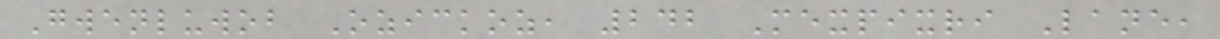Gwenluwob Ozickoz, 242 Mexpixri Lane,
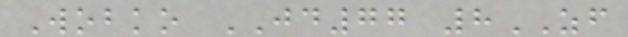Wobko JD77 8ZF
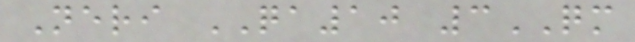Neri QA10 3QM
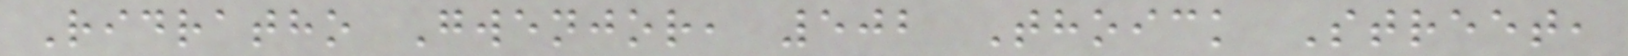Ridratho Gwenjor, 502 Thoick Street,
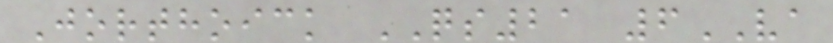Jorthoick QS21 6VA
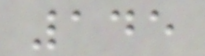145
